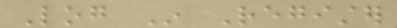Log In Register
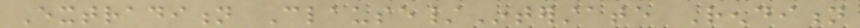Extradition Clause/Interstate Rendition
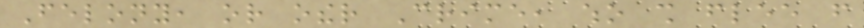Felony, or other Crime, who shall flee from
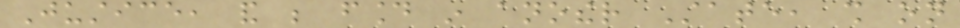Justice, and be found in another State, shall on
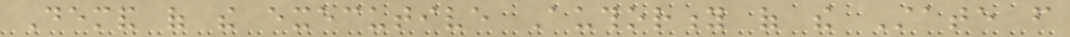Demand of the executive Authority of the State from
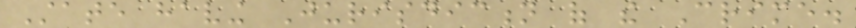State having Jurisdiction of the Crime.
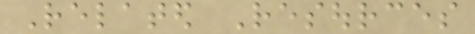Related Resources
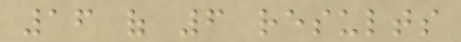16 of 6 results
